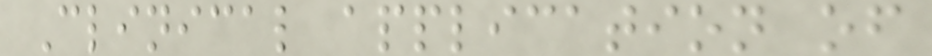Clinical application of
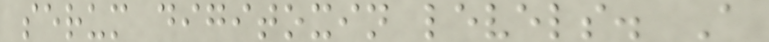serum digitoxin levels. A
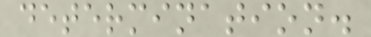determination.
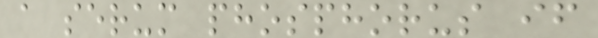a serum phosphorus if
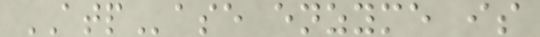ATPase enzyme is
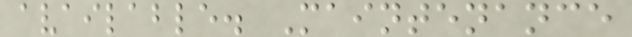available. Maintenance
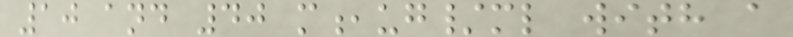10 and 40 m,ug/ml with a
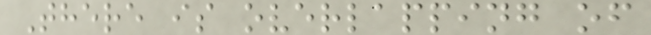There is overlapping of
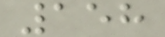158
